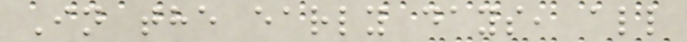In the early days, all
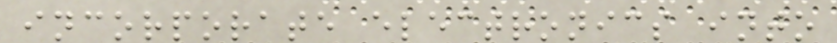incorporate electronics into
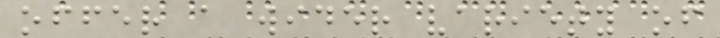offer a wider variety of
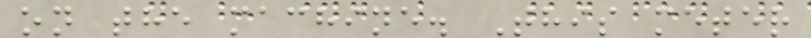on the machine. This meter
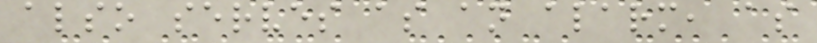also serves as an alarm, as
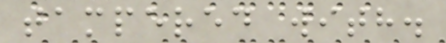tampered with.
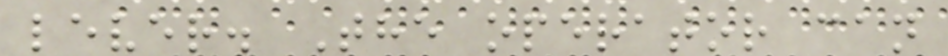lever. The operator can
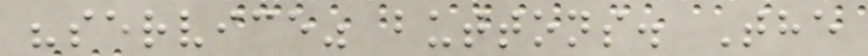"service" buttons. The
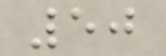50
